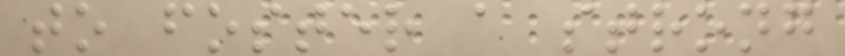to foster a strong
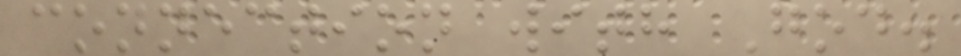connection with God.
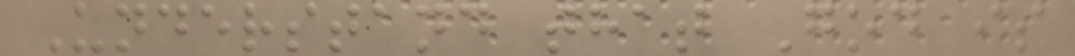Understand that God is
